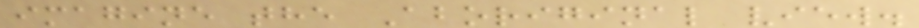imagine the Aboriginal view.
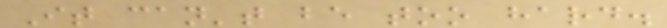It can't be too hard.
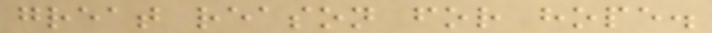great reason for hope.
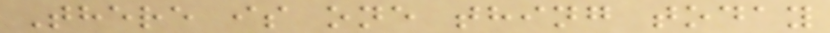There is one thing today
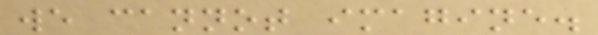we cannot imagine.
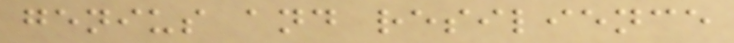genius and resilience
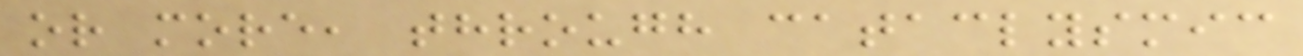or more, through cataclysmic
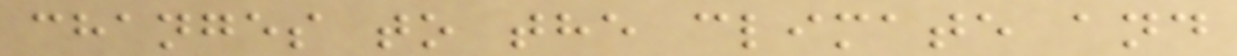changes to the climate and
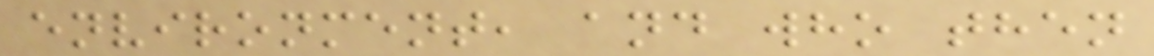environment, and who then
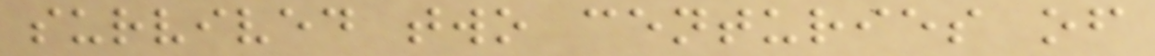survived two centuries of
